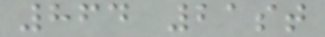864 21st
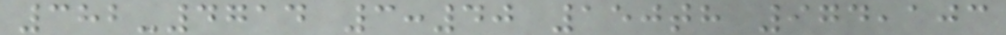382-4714 3:40 150th 974,103
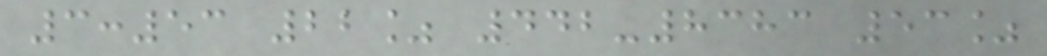3:53 22% 442-8383 53%
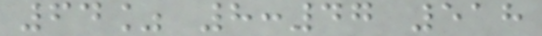64% 8:47 518
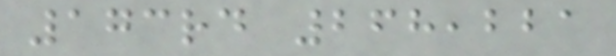173rd 268,221
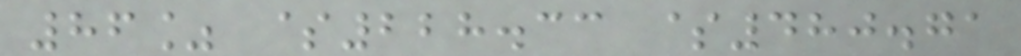86% $228.33 $480.71
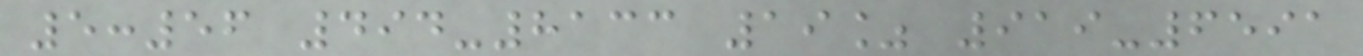5:56 494-8133 19% 919-6591
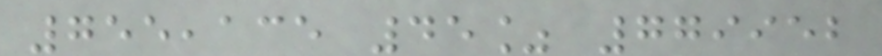755,135 45% 779952
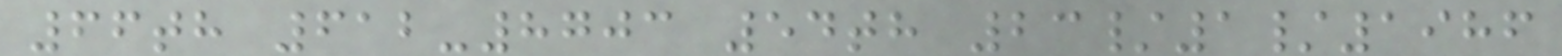66th 612-8703 54th 23/1/1986
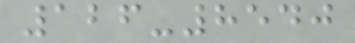126-8540
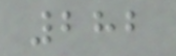282
